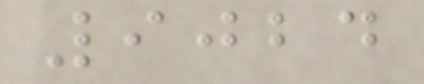9024
